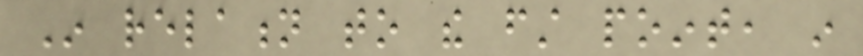In relation to the first point, in
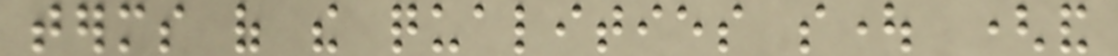terms of the qualities sought (and
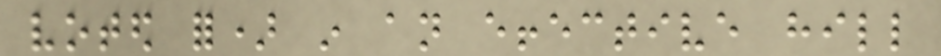voted for) in an effective hill
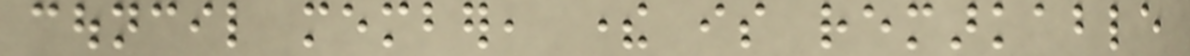council member, there is remarkable
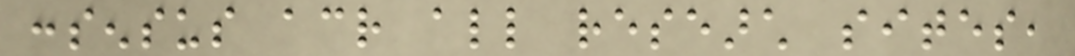consensus across all research sites,
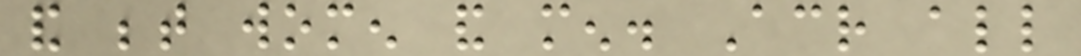and between women and men. Across all
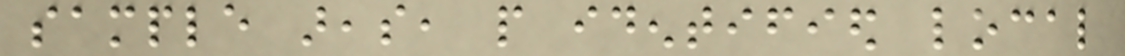sample areas, people identified local
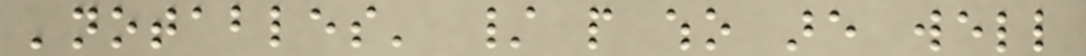'notables' / people who are well
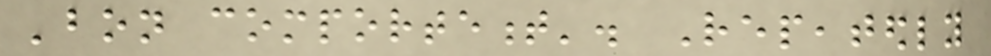'bon comportement'. Repeatedly
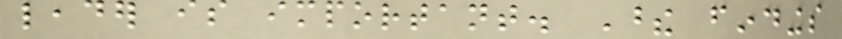leader is important. These findings
